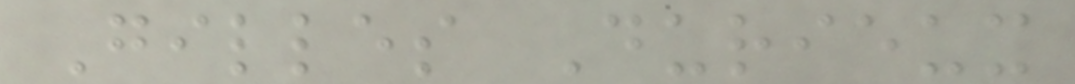Gilles Durieux
